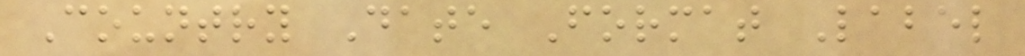Country Date Format Label
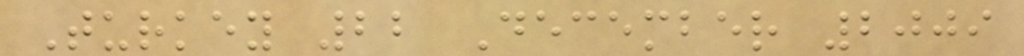Turkey 22 December 2009
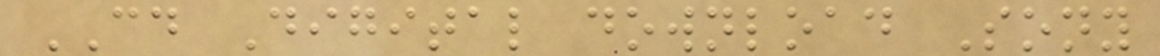CD Digital download Sony
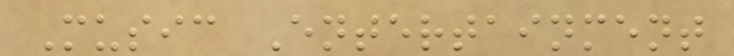Music Entertainment
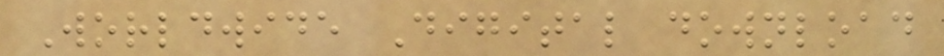Worldwide Digital download
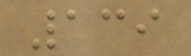139
